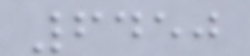6450
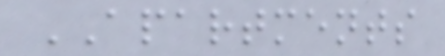APARTMENTS
